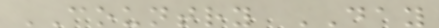COUNTRY DAY
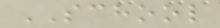SCHOOL
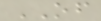OF
